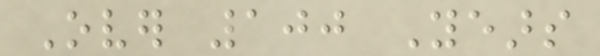Over 100 Years
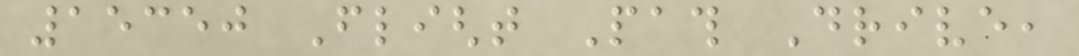15350 Flight Path Drive,
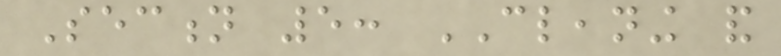Section 5: CLEANING and
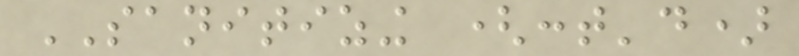SANITIZING (cont'd)
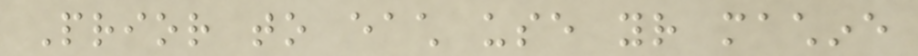Prior to each use your machine
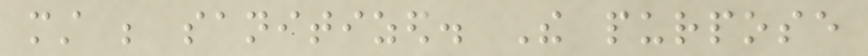must be sanitized. The purpose
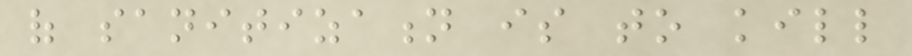of sanitization is to kill
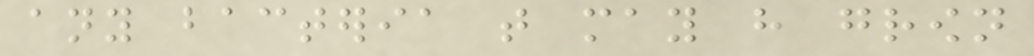any bacteria that may have grown
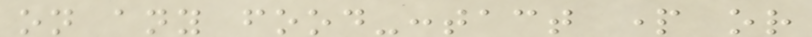on any food-contact part or
